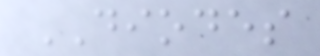DIODES
